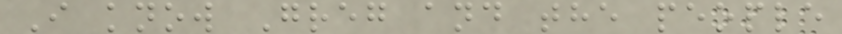I know Greg and the people
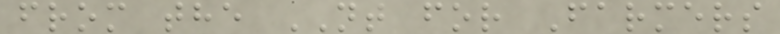from the NT for Farmers
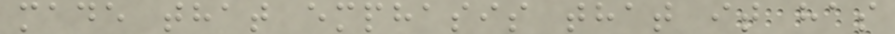made that emphasis that it has
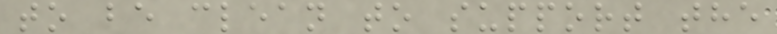to be clean to support the
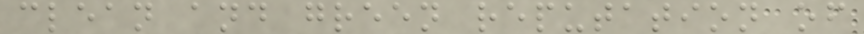clean and green reputation of
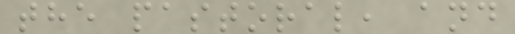the pastoral, and
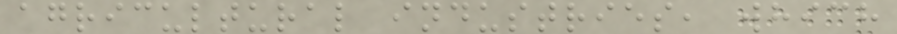agricultural industries, which
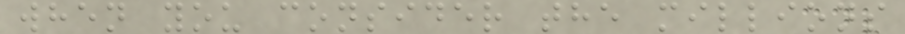when you consider the millions
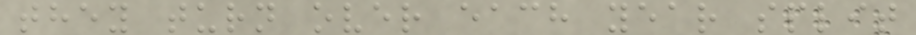they turn over each year split
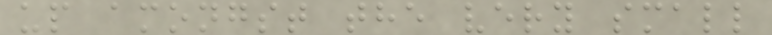up amongst the very small
